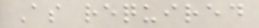As required
